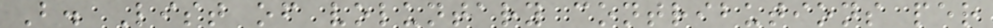B. List of voluntary contributions per
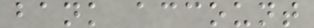bank account
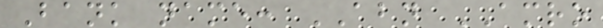Bank name: ABN AMRO
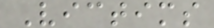Victims
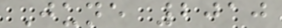June 2010
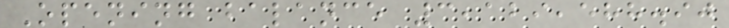Opening balance 3,129,588.90
